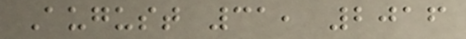August 31, 2016
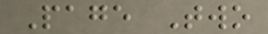Page Two
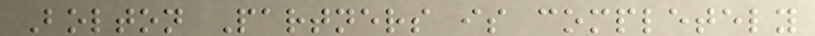Bolton Partners is completely
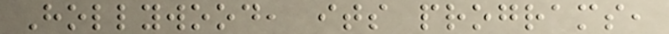Hollywood, its programs,
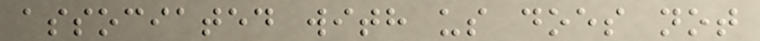associated with us does not
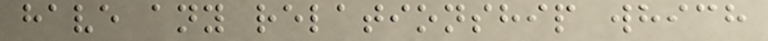have any relationship which
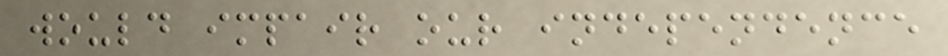would impair our independence
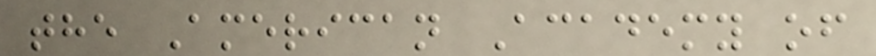the American Academy of
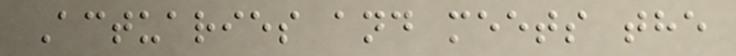Actuaries and meets the
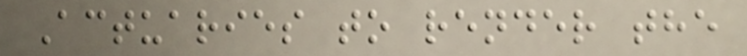Actuaries to render the
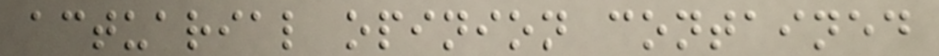actuarial opinion contained
